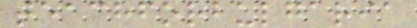teachforbulgaria
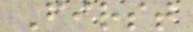First
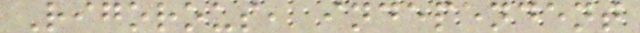Rigorous, independent
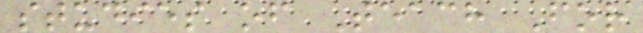studies of Teach For
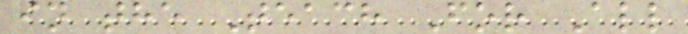in the Teach For All
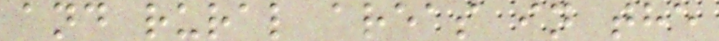and rural areas in the
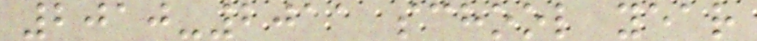2010-2011 school year
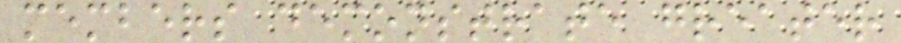members demonstrate greater
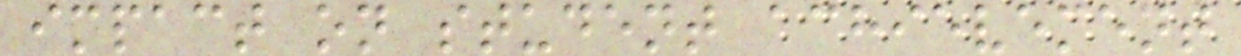impact on student achievement
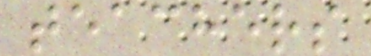teachers
